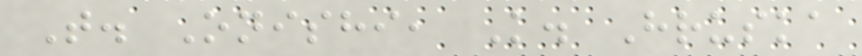T. Onishi, K. Hruska
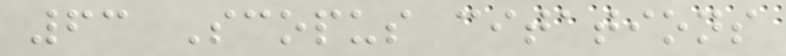63 Scopus citations
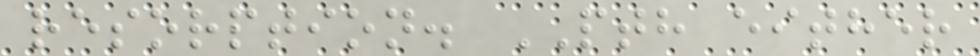resorption. PTH either
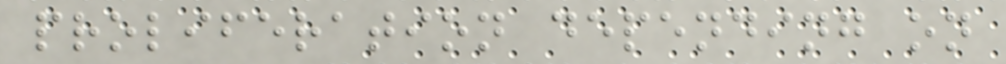proliferation depending on
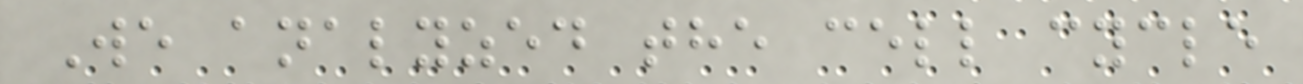We analyzed the cell cycle
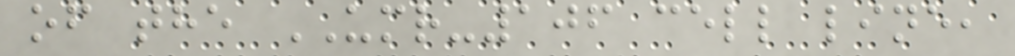of the UMR-106 cell line,
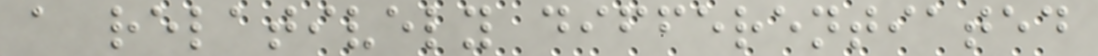a relatively differentiated
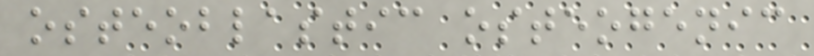osteoblastic osteogenic
